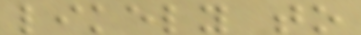likely to
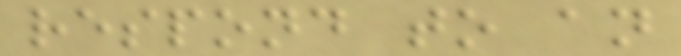respond to an
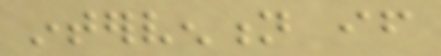intervention if
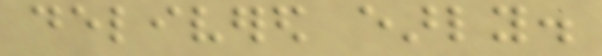delivered early.
